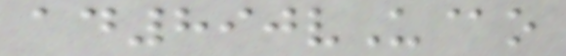ad890vU@o
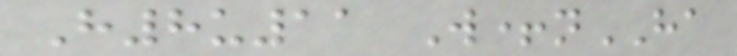H8u11 W+nHA
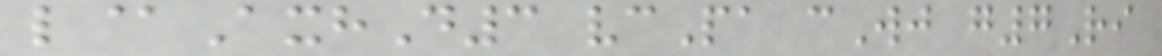l@AxhD3 vcPa cWj g7Ri
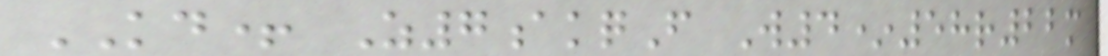KD+ Z7akqF W4*58r22m
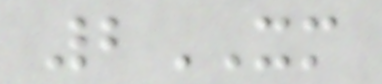2XM
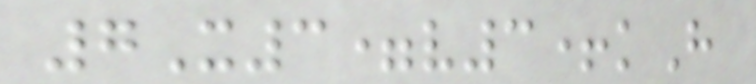7X3=v3+kH
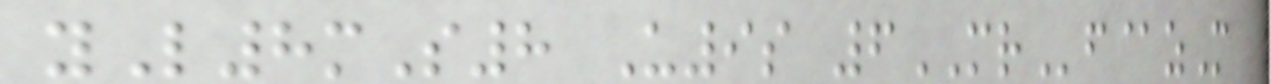yL8mS8 U9s 6MRf@zM
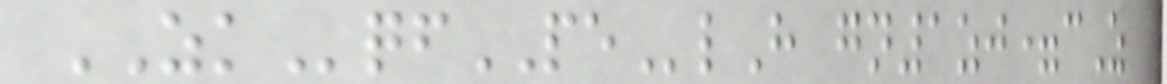ZKqfPElH gn1zj=cZ
